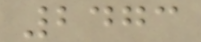2473
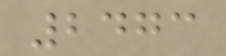2473
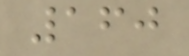160
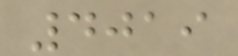4019
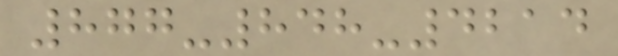877-848-4214
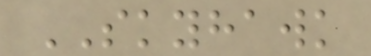SKYHAWK
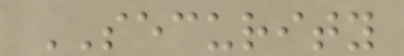SECURITY
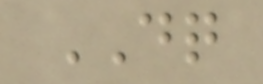DQ
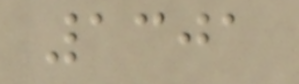1301
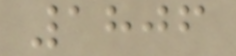1806
